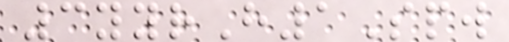3yyrH1Spw
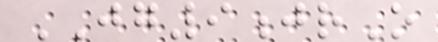JG9jrO
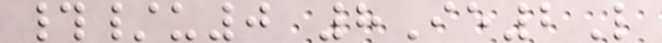#/u0 8Ie2L
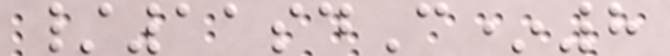/11sdC*8
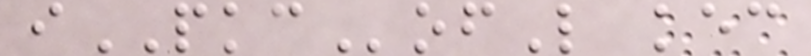iPKCofL kec
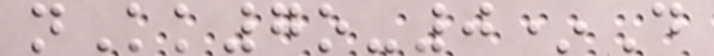nKk7o-0*D
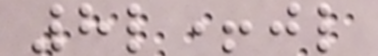8l+jl
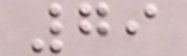79
